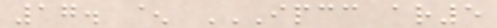17. ^ IPCC AR5
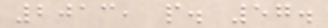2013, p. 57.
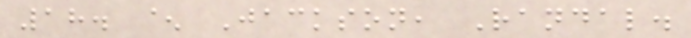18. ^ Jackson, Randal.
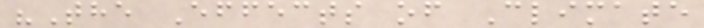"The Effects of Climate
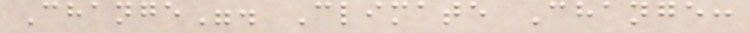Change". Climate Change:
